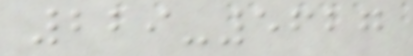229-5627
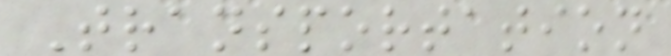Transportation
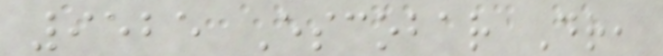9525 Escobar Dr,
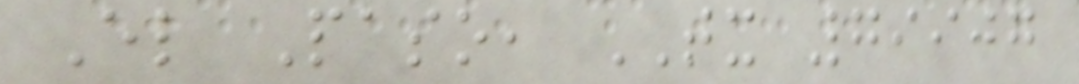El Paso, TX 79907
